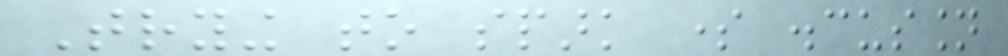Trying to spark some discussion
